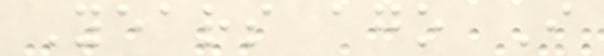Years ago I
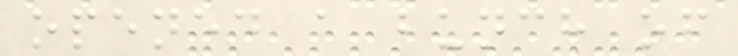opened a bunch of
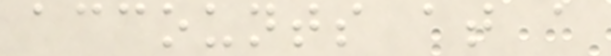accounts at a
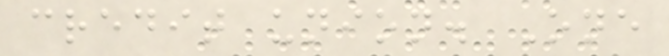credit union. One
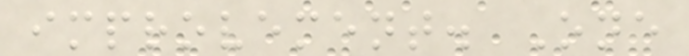improvement. One
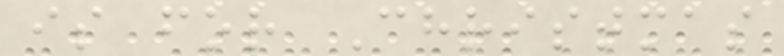is for Christmas
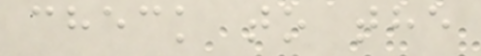check to the
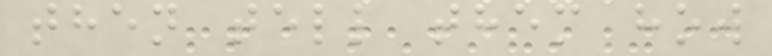then tell them how
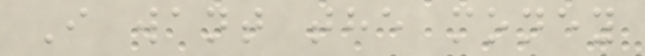I want the money
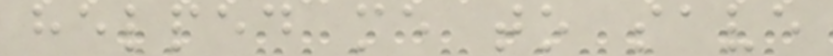helped me to save
